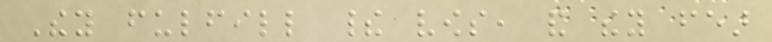They fulfill their vows, and they fear
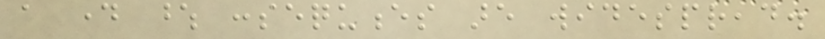a day whose consequences are widespread.
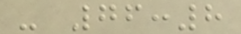- 76:8
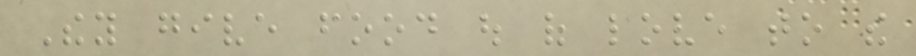They give food out of love to the
